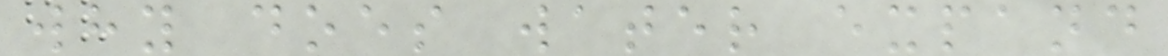why does water expand
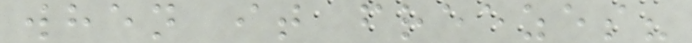when it freezes?
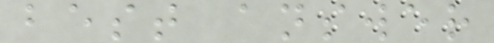best answer
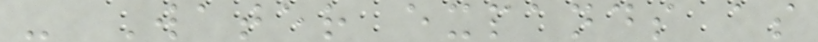- Water expands as
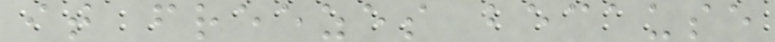it freezes because
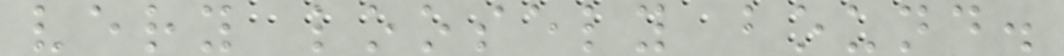very loosely bound.
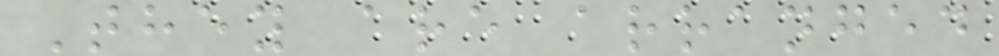They are arranged
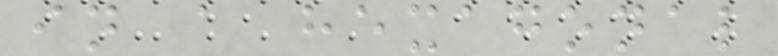in a hexagonal
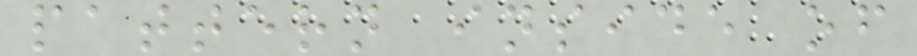pattern inside of
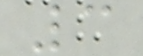3
